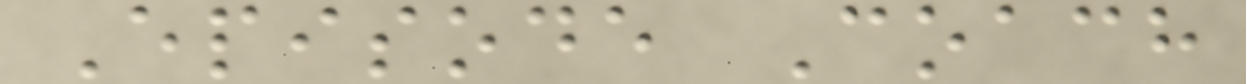Episode Coach
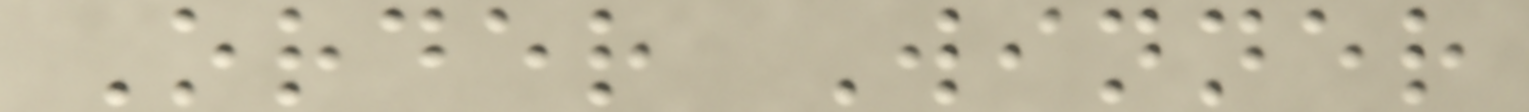Order Winner
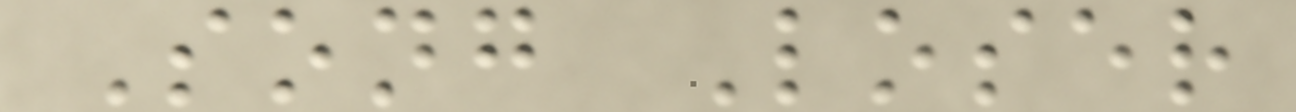Song Loser
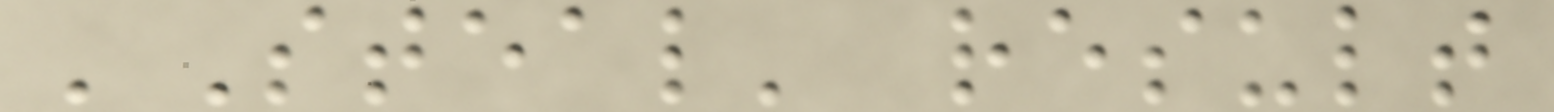'Steal' result
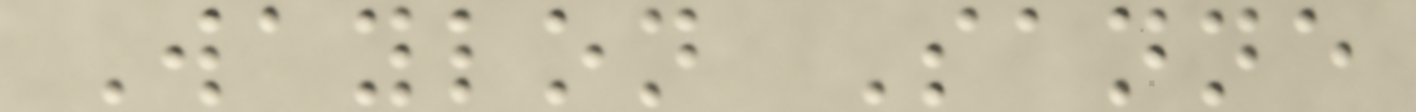Waylon Sanne
